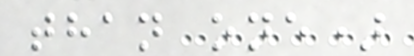than one)
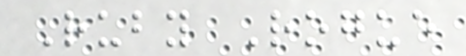Ruby Rogue
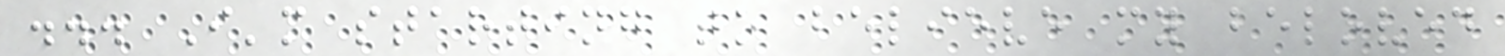... I'm starting to believe my beloved
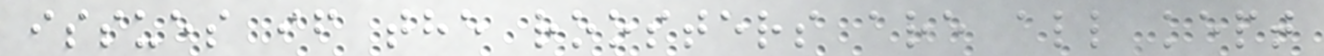issues if the roosters are all kept
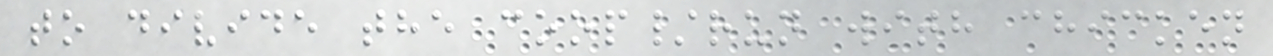to divide the coop/run with chicken
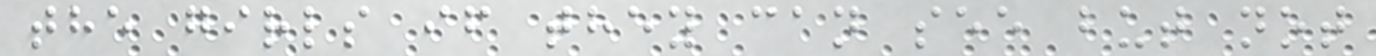the girls if they can see but not
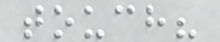touch?
